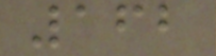162
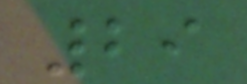29
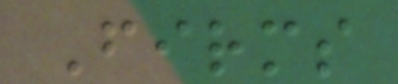Firms
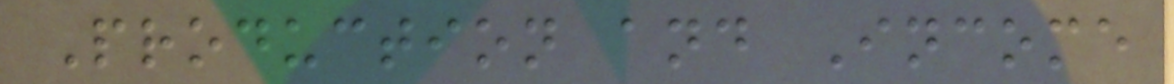Production and Income
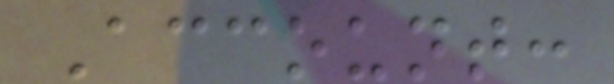Account:
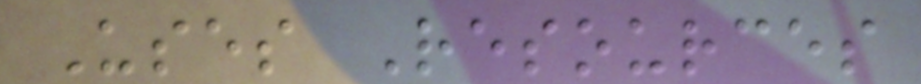Uses Resources
